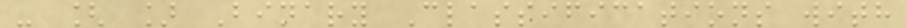- [ ] Binary Classifications with
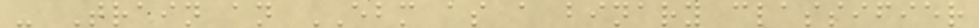- Train an EBM as a binary classifier
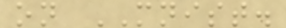on MNIST.
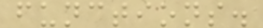functions.
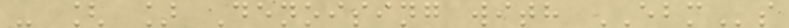- [ ] Denoising with EBMs
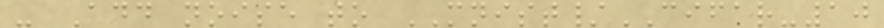- Add noise to MNIST/CIFAR-10
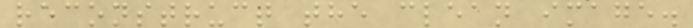reconstruct the clean image.
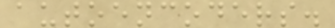autoencoders.
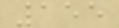155
